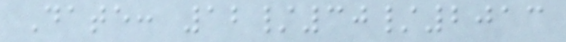Date: 12/30/2013
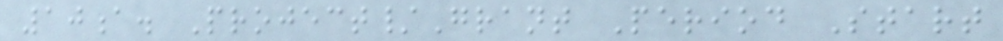10a. Project/Grant Period Start
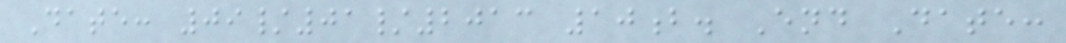Date: 09/01/2013 10b. End Date:
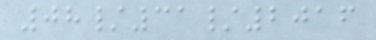08/31/2016
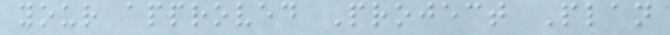your approved Project Plan
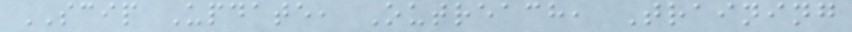SCIP Update, Outreach, Training
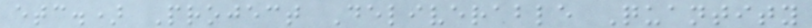etc.) Project Deliverable Quantity
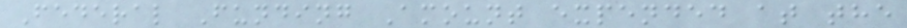Federal Funding Amount expended at the
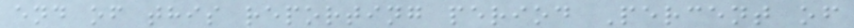end of this reporting period Percent of
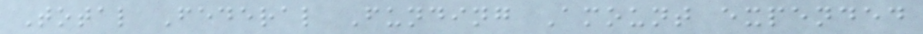Total Federal Funding Amount expended
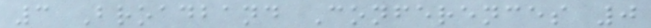3 Broadband Conferences 0
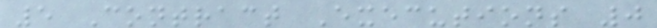5 Contract Executions 0
